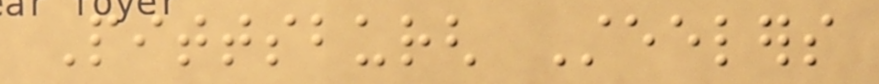Pittsburgh Steelers
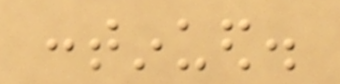continued.
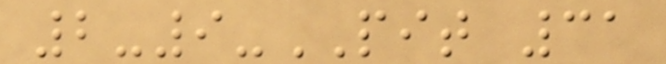2-9-PIT 31
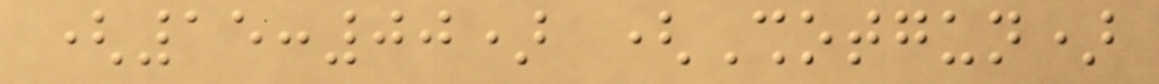(15:00) (Shotgun)
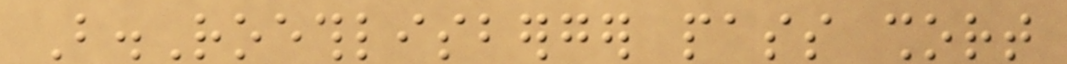B.Roethlisberger pass short
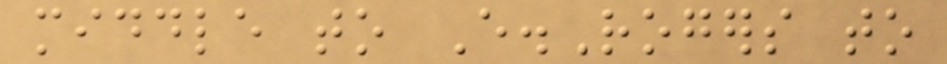middle to E.Rogers to
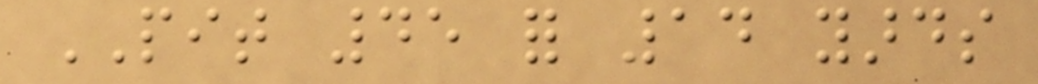PIT 45 for 14 yards
